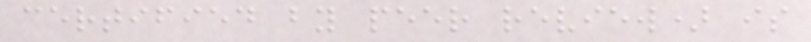certified by peer review) is
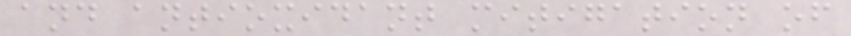and antioxidant mitigation of
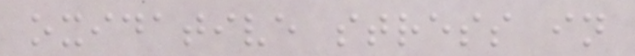oxidative stress in
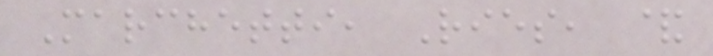Marchetti, Ries, &
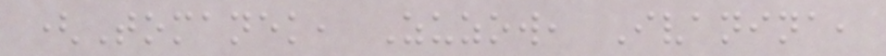(Tomanek, Zuzow, Ivanina,
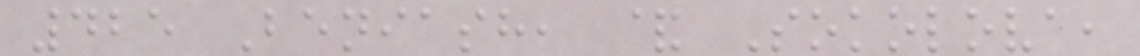425 Beniash, & Sokolova,
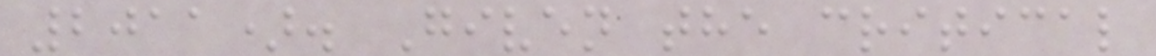2011). Given the critical
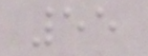55
